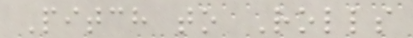Pitch to Rolls
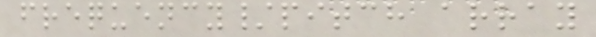frequency/pitch array
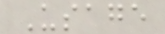Usage
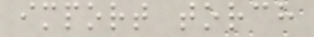import torch
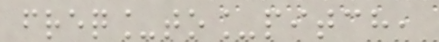freq_to_pitch,
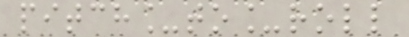pitch_to_roll
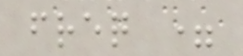freq =
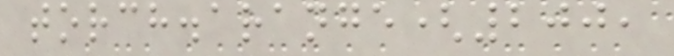torch.arange(200,
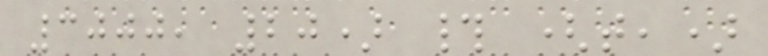3000, 20) # (t,)
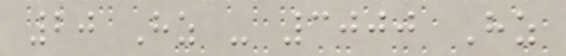20 Hz - 3000 Hz
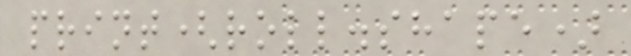print(roll.shape)
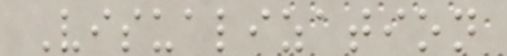Visualization
